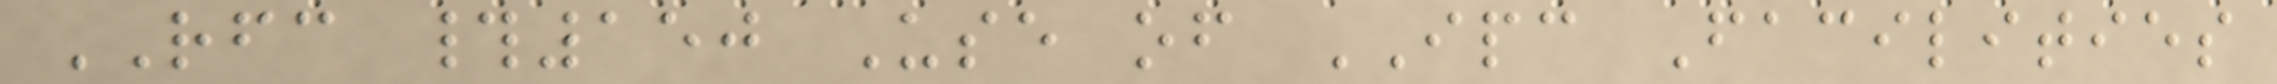RFC #150 Use of IPC Facilities
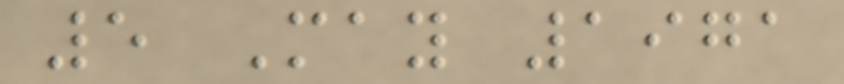5 May 1971
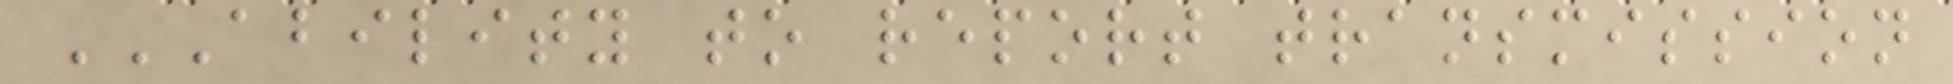ABILITY TO REPORT TRANSMISSION
